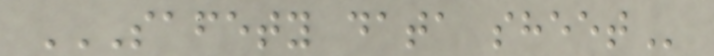SAFETY DATA SHEET
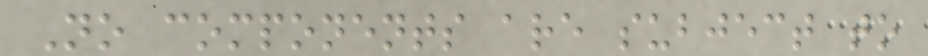No components are subject to
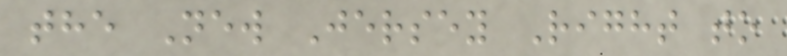the New Jersey Right to
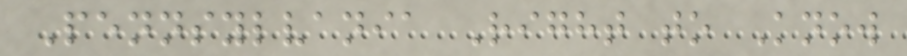Pennsylvania Right to Know
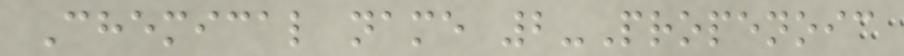Chemical name 2-Propenoic
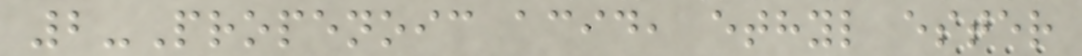2-Propenoic acid, ethyl ester
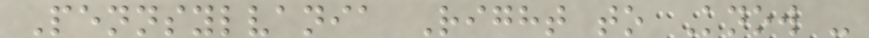Pennsylvania Right to Know -
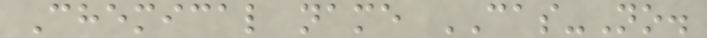Chemical name CAS-No.
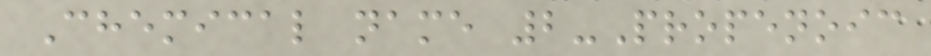Chemical name 2-Propenoic
